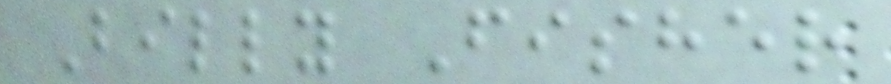Billy Fisher
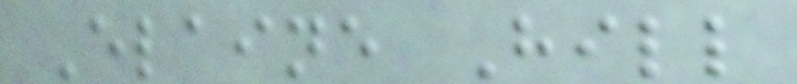Elaine Hill
